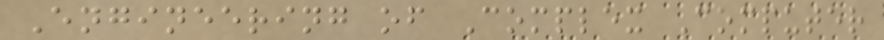Engineering of Complex Computer
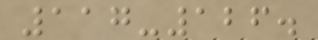117-126.
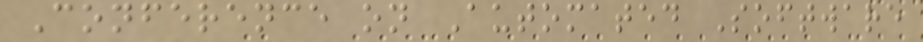Conference on Automated Software
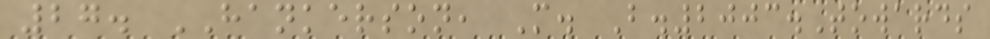27. HANKERSON, M. B.2003.Towards
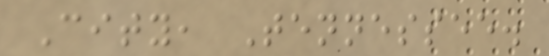City, Tennessee.
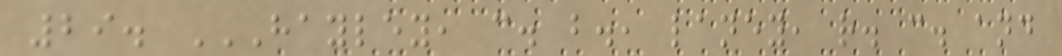29. HAYLEY, C. B., LANEY, R. C. AND
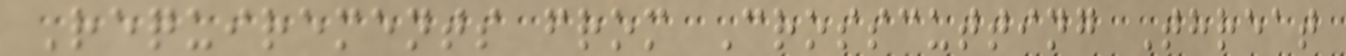Requirements from Crosscutting Threat
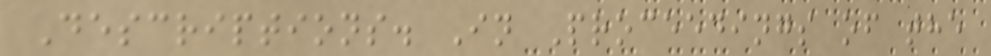Descriptions. In Proceedings of the
